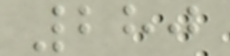280
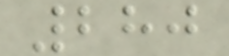280
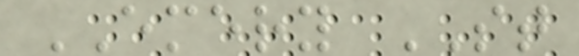EMERY ST
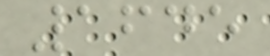1645
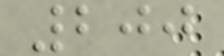200
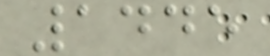1445
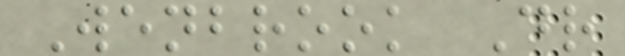Wenbrook Dr
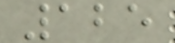125
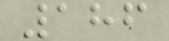186
